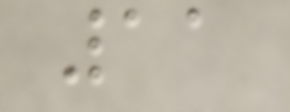11
